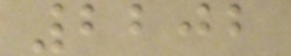2202
